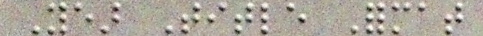Year Title Format
